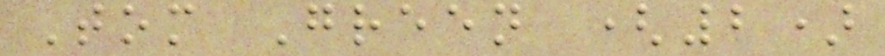Tom Green (2)
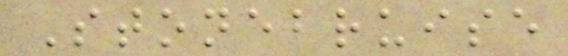Stonebruise
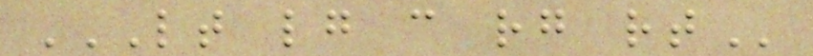LT LG C RG RT
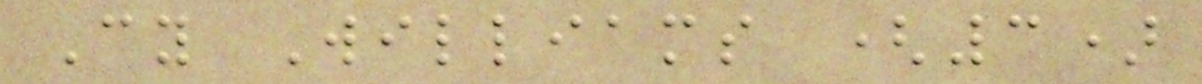Cy Williams (3)
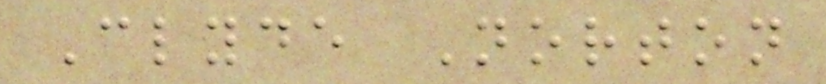Clyde Norton
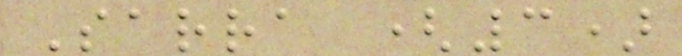Sarra (3)
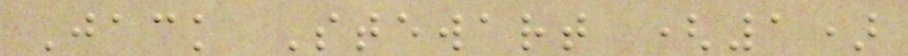Jack Stewart (1)
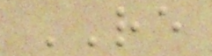RE
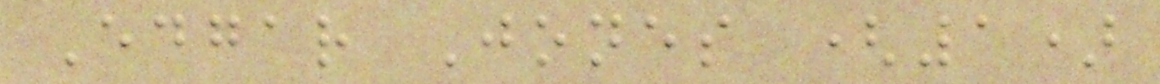Edgar Jones (1)
